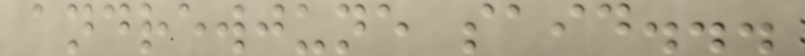andrewjune said...
